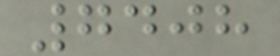7408
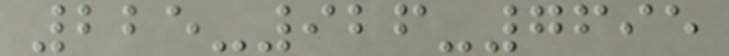225-926-7695
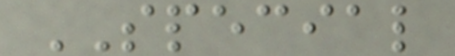SPECIAL
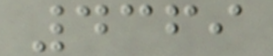4369
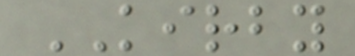KIRBY
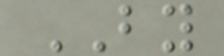BY
